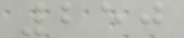250
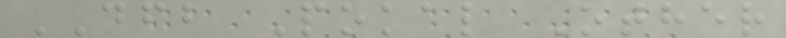DFB Pokal Other
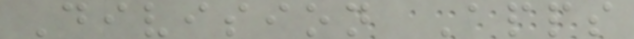Division Apps
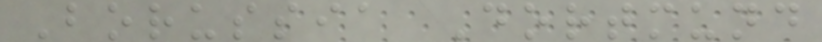Borussia Dortmund
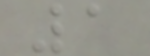1
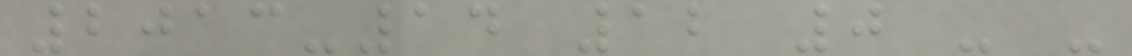2013-14 12 0 - -
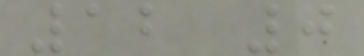12 0
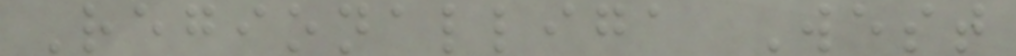Regionalliga West
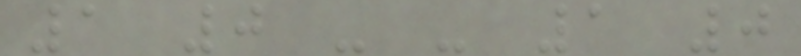1 0 - - 1 0
